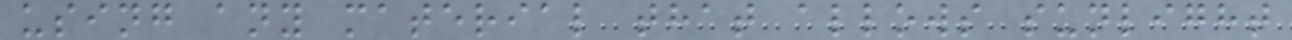using any material that allows sunlight
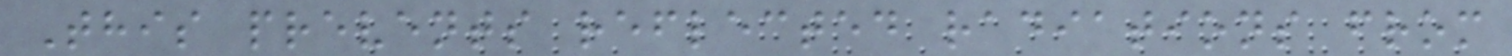This prevents reflected radiations from
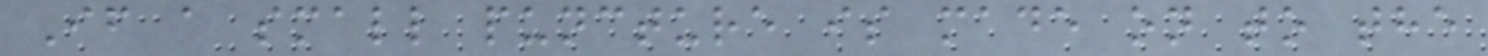If a small puncture is made on to the
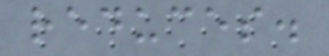reduces.
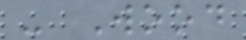- Wood
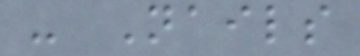- Nails
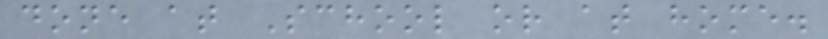done at School or at home.
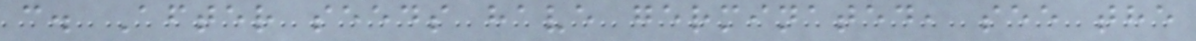c. After seeds have germinated, see the
